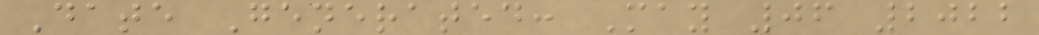Date Generated: May 06 2022
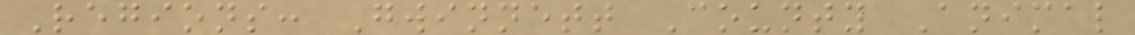Regions: Gwinnett County Animal
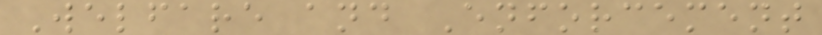Welfare and Enforcement
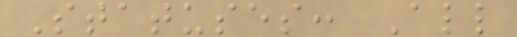Statuses: All
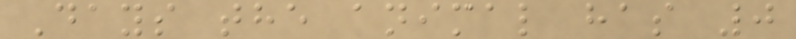Days the animal has 0
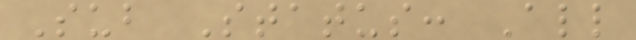Sub Status: All
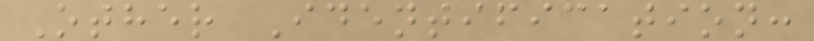Other Identification:
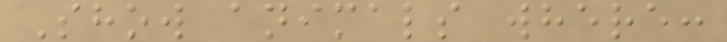Show animals where:
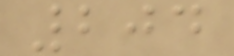204
